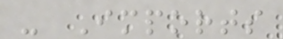- Imports
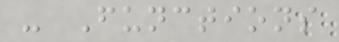- Functions
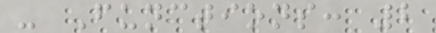- Functions: 2
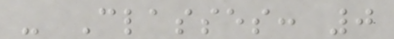- Classes: 0
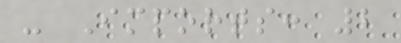- Imports: 2
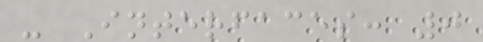- Interfaces: 0
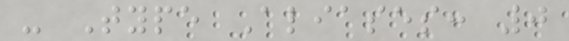- Type Aliases: 0
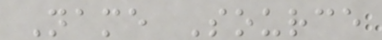Name Source
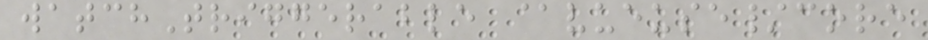watchTriggerable @vueuse/core
